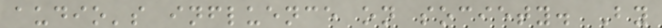audio's influence on society. By
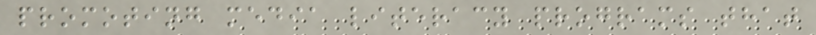promoting media literacy programs that
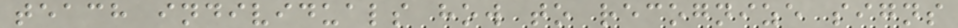teach individuals how to recognize signs
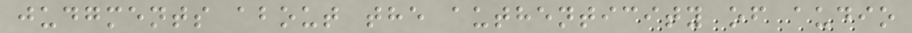judgments about the authenticity of audio
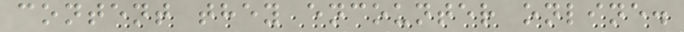content they encounter online.
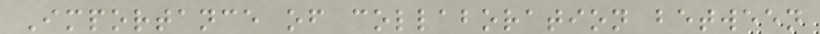Importance of collaboration between
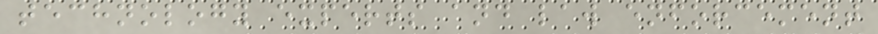technology experts and law enforcement
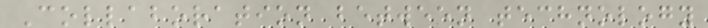Collaboration between technology
